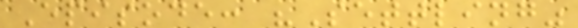Episode: "Settling"
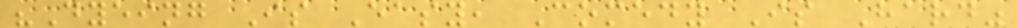"Dyeing Is Easy, Comedy Is Hard"
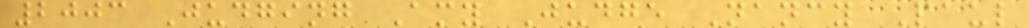2003 Judging Amy Judge Nancy Paul
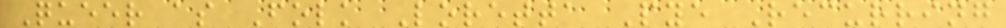Queer as Folk Loretta Pye Recurring
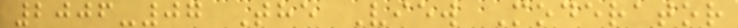2006-07 The View Moderator
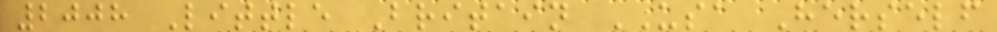2008 Little Britain USA Herself
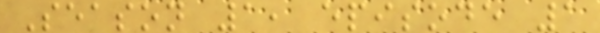Season 1, episode 1
